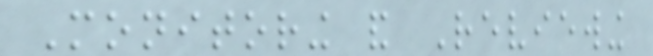Monitoring and Reviewing
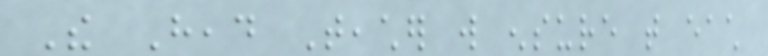The Head Teacher will ensure that each
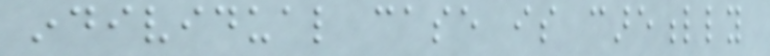individual case is carefully
